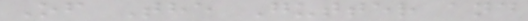Of The Gutter and
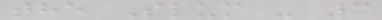the Slum - 3
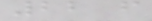22 f
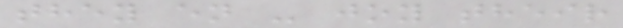they en - joy their
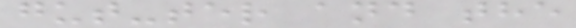gut-ter and the
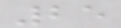25
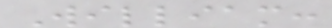William:
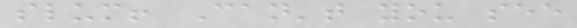slum! Can't you see
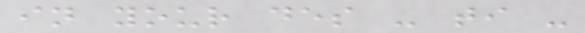in your des - ti -
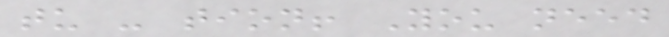tu - tion! You need
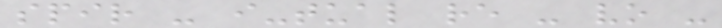spir - i-tual re - vo -
